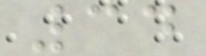34
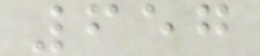657
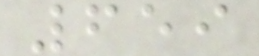659
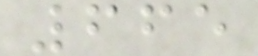665
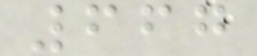667
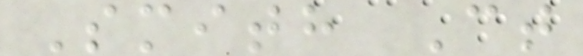Smith Ct
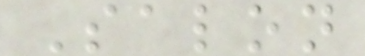Salon
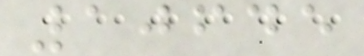10645
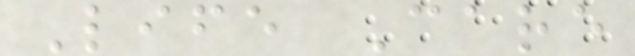Life Care
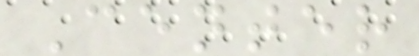Center
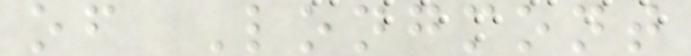of Longmont
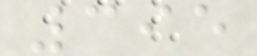395
